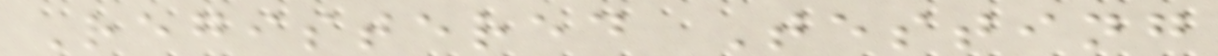Registered Testing
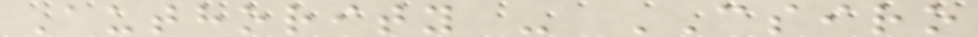Authority - CSIRO
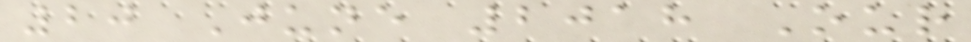20 June 2018 Our
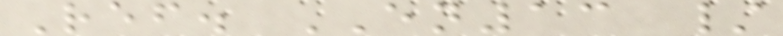Ref. EN13 /
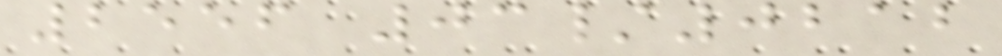2556 03/0212
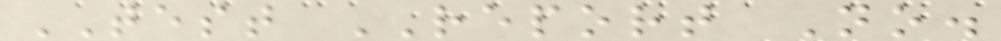TEST REPORT No.
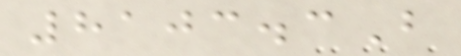8103.3B
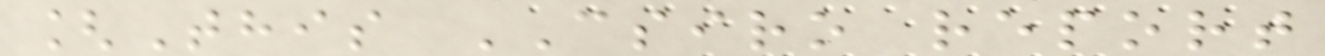[This CSIRO report
